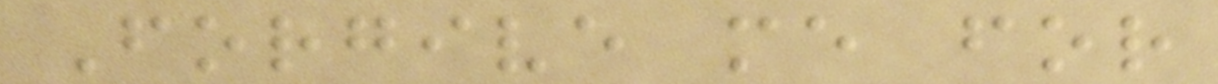Forgive me for
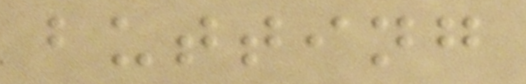butting
